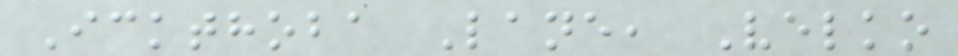Ickthoba Lane, Velko
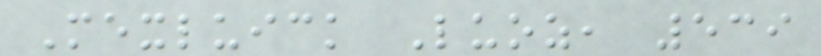Mexluick Luoz, 539
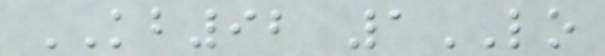KB92 1LO
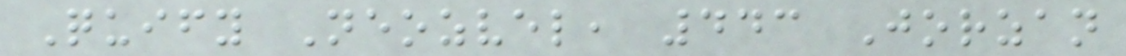Quify Neozvel, 443 Jorzan
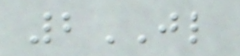2JL
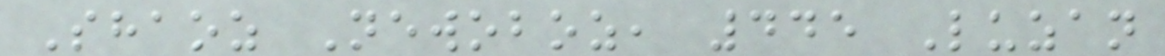Shaoz Newoboz, 445 Luzan
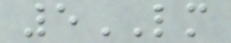5LM
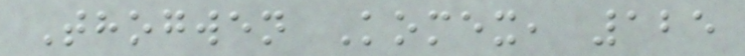Thogwen Komex, 125
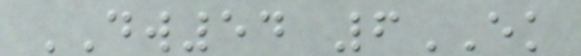DW54 6EK
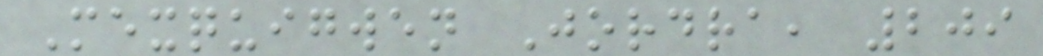Mexquigwen Jordra, 209
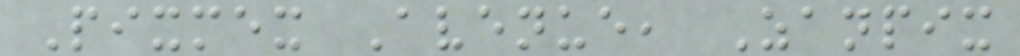Pixmex Avenue, Zanpix
